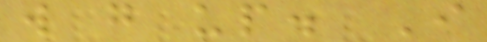will go up. I
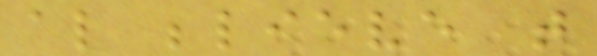also believe that
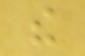the
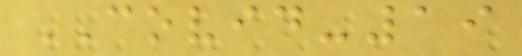COVID-19
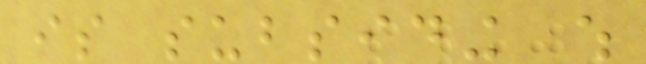is subsiding which
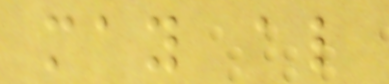may also
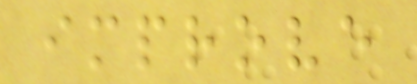improve
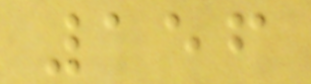156
